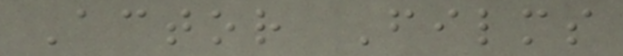Actor Films
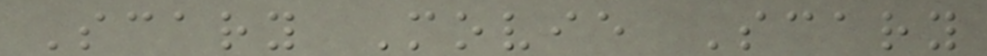Scary Movie Scary
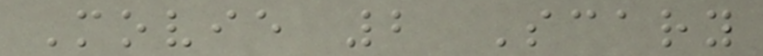Movie 2 Scary
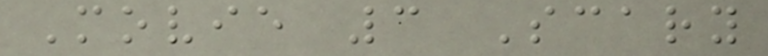Movie 3 Scary
